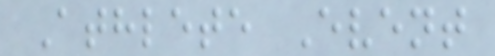Athlete Event
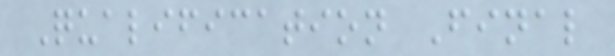Qualification Final
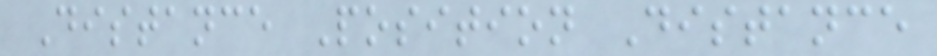Distance Position Distance
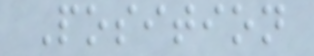Position
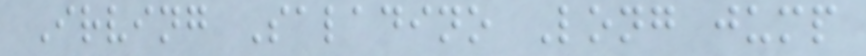Irving Saladino Long jump
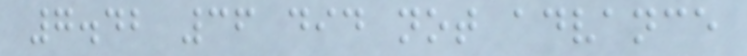7.42 36 did not advance
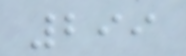299
